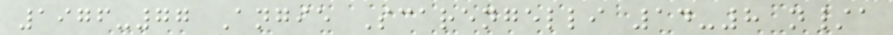1976-77 Angie Scarengelli 14-8 n/a
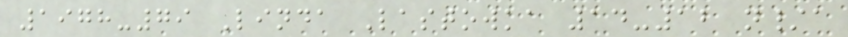1978-79 Linda Lastowka 14-12 n/a
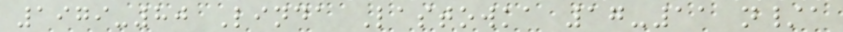1979-80 Linda Lastowka 17-11 n/a
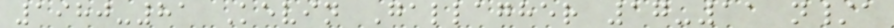1980-81 Kevin Gallagher 17-11 n/a
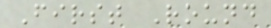First Round
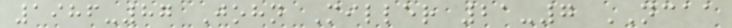1986-87 John Miller 21-7 NCAA
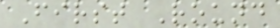First Round
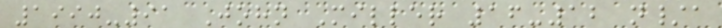1990-91 John Miller 16-12 n/a
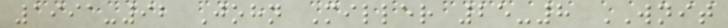1991-92 John Miller 25-8 WNIT
